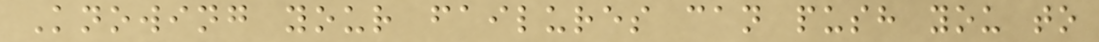Knowing your failures can push you to
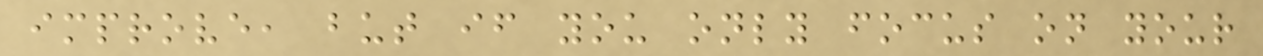improve, but if you only focus on your
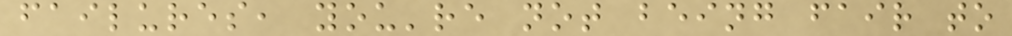failures, you're not being fair to
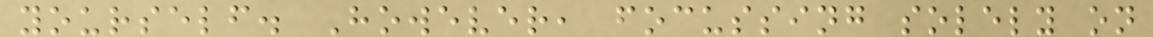yourself. However, focussing solely on
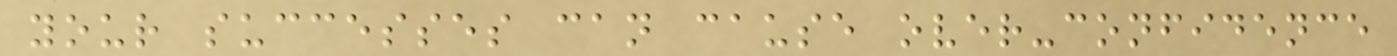your successes can cause over-confidence
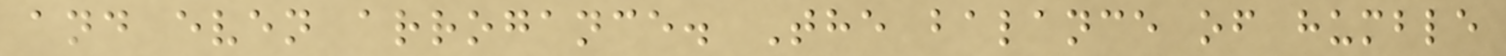and even arrogance. The balance of humble
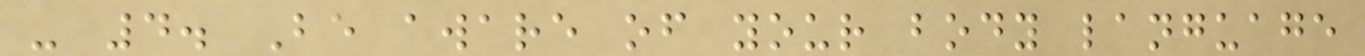- 4. Be aware of your body language
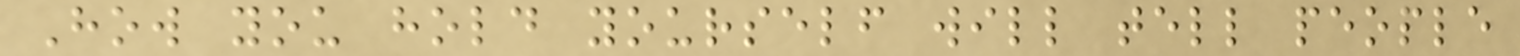How you hold yourself will tell people
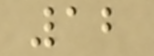12
